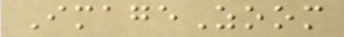ImageZoom
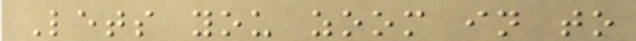Lets you zoom in to
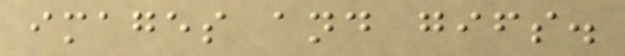images and gifs.
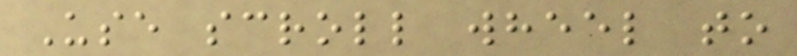Use scroll wheel to
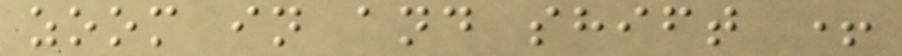zoom in and shift +
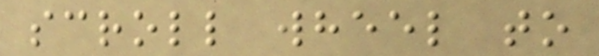scroll wheel to
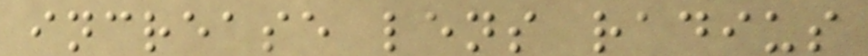increase lens radius
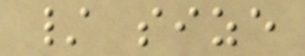/ size
